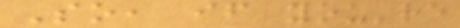So, if you're
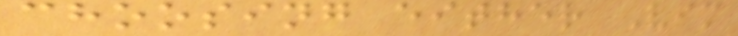choosing either Vim
